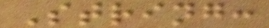String:
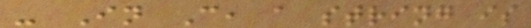- In C, a string is
